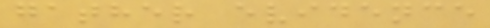gather evidence
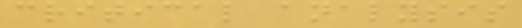critical analysis
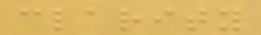clarity
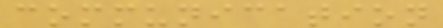communication
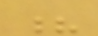?
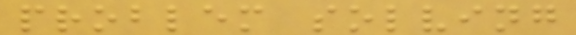problem solving
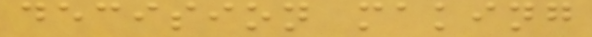decision making
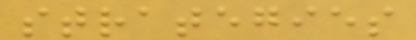strategies
